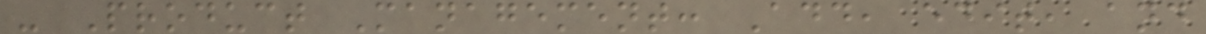- Product Management: Add, edit, and
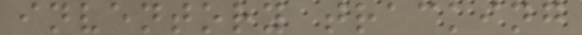inventory tracking
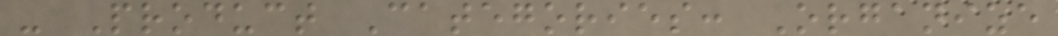- Product Categories: Organize
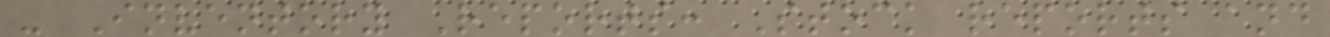- Inventory Reports: Stock reports and
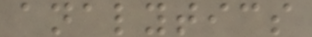analytics
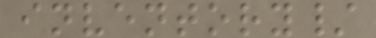inventory/
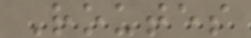Routes
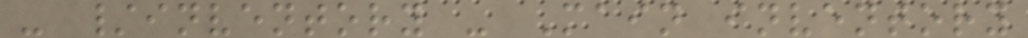- /inventory - Main inventory
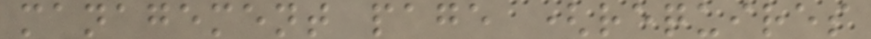management page (requires
